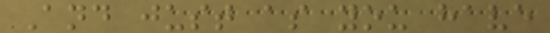And just as you have
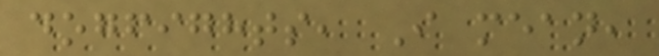dogfights, I mean,
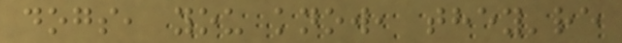dogs, you know, they're
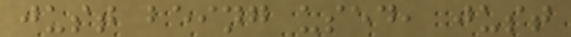just being used, just
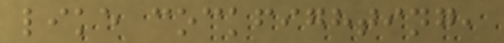like cockfighting,
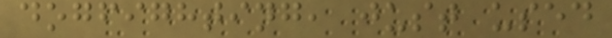dogfighting, just used
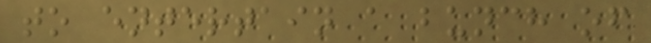to entertain a bunch of
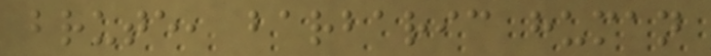brute, barbaric human
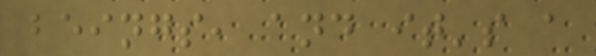beings, and it's a
